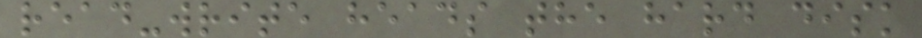read-write heads the hard disk
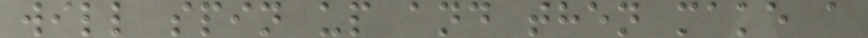will spin up and then make a
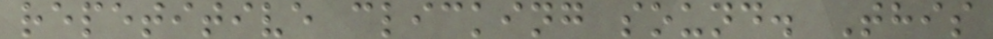repetitive clicking sound. This
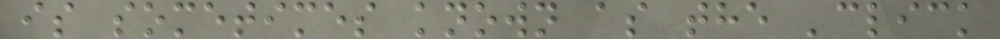is sometimes known as the 'click
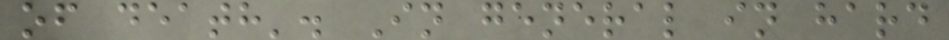of death'. In general in hard
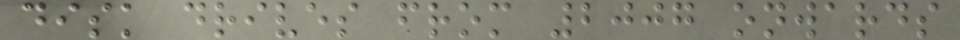disk drives from 2007 onwards
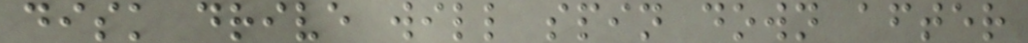disk drive will spin down after
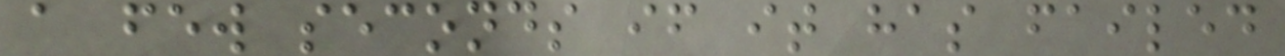a few seconds if it has failed
